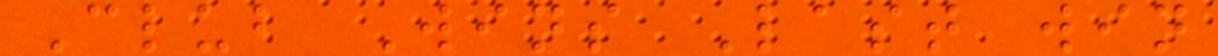Club Wins Last win
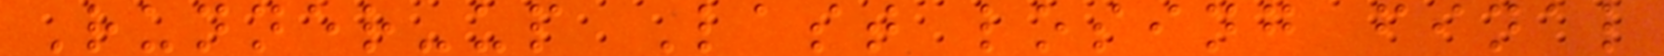Runner-up Last losing final
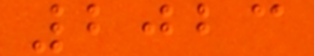2023
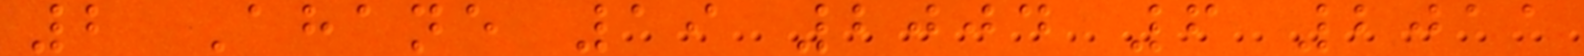2 Ahane 19 2004 6 2011
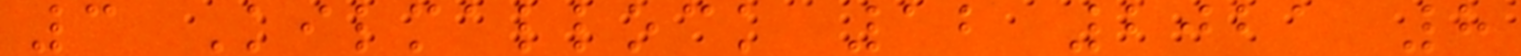3 Kilmallock 12 2021 8
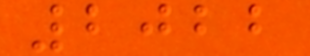2022
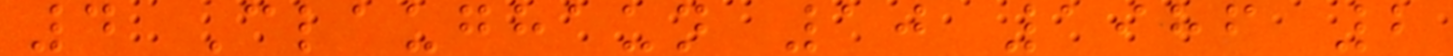4 Claughaun 10 1986 2
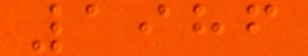1986
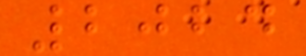2024
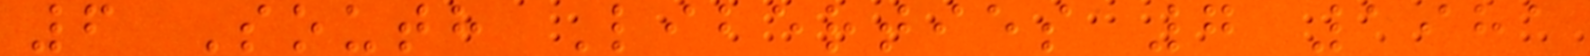6 South Liberties 7 1981
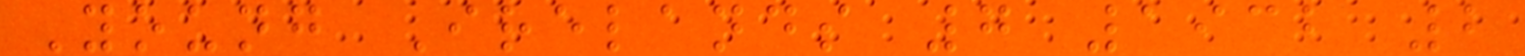Young Irelands 7 1932 2
